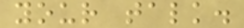your talk.
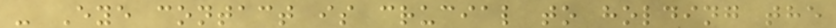- Eye contact is crucial to holding the
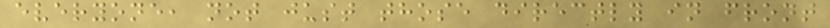everyone, not just those directly in front
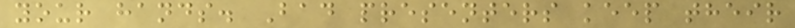your hands. Bad presenters keep their
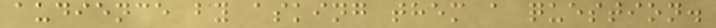audience by asking them a question.
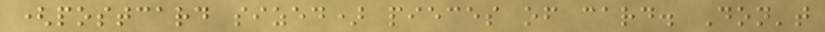(postcard sized) pieces of card. Don't
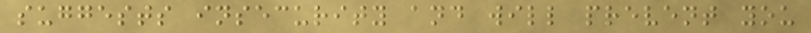suggests insecurity and will prevent you
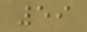59
